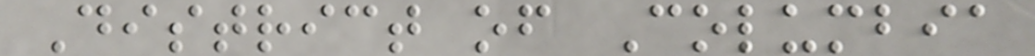District of Columbia
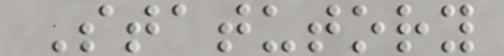Statutory
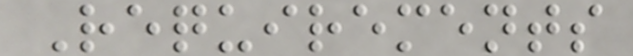Requirements
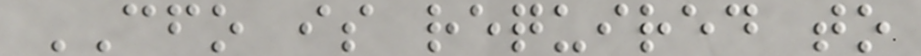CFO is required to
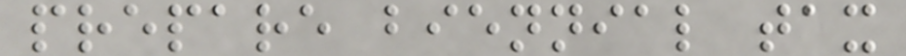prepare biennial tax
